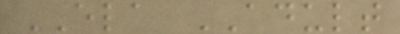ELA ADULT
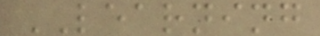LEARNING
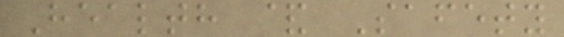Health & Safety
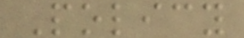Policy
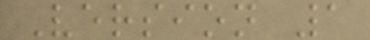Version 1
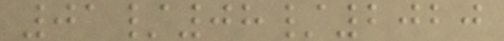01/08/2020
